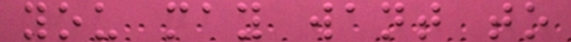you may want to
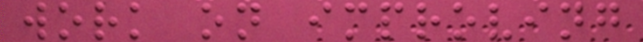work on improving
